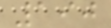190
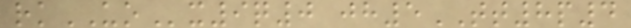rkUOx9q0 jh5TT8p4
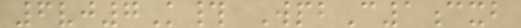6vj7K# WpbC1cxb
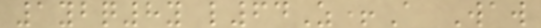1ybq8y l64Z+A Waw
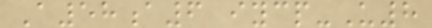A58a6 iycp-U8
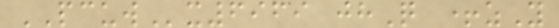PCUWx6969 jhQ +zY
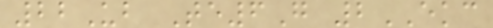22Ub Te6G 2EKC
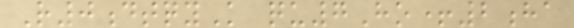R0dtqyK qu7Ho+2ha
